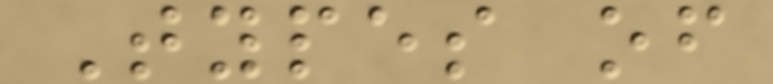Types of
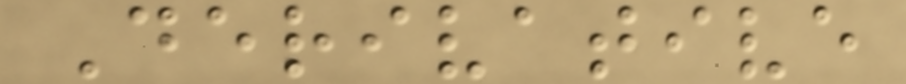Derivative
